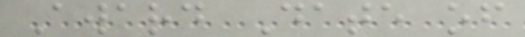Award Date of
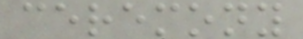ceremony
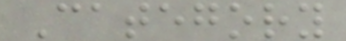Category
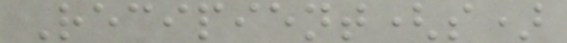Recipient(s)
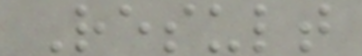Result
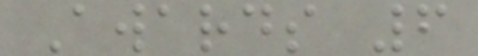Awards 6
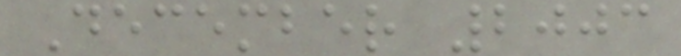December 2003
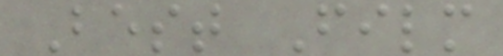Best Film
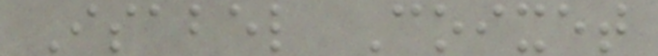Isabel Coixet
